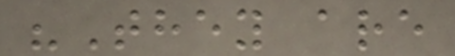"They are
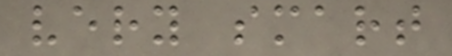very smart
